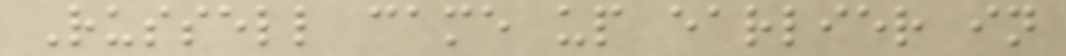Russell came up earlier in
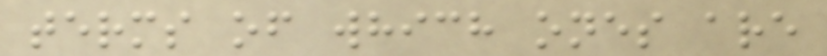terms of which ones are
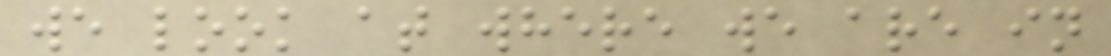we look at where we are in
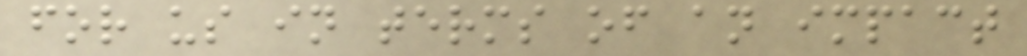for us in terms of an impact
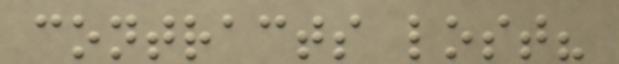contracts lost?
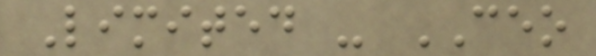Limited - CEO
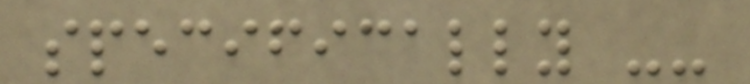specifically --
